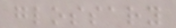glossary
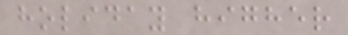holiday higher
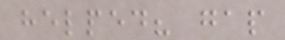helped? gap
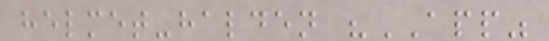helmet-halden "APP"
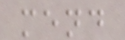mend
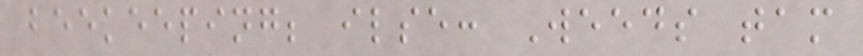beekeeping; ilse: Weeds tam
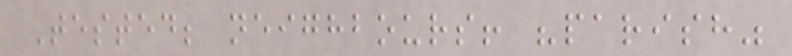Tested; neighbours! "parish"
